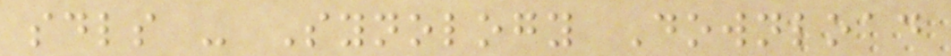sdls - Synology Download
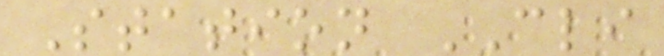Station CLI
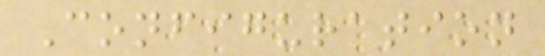Configuration
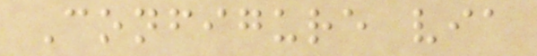Configure via
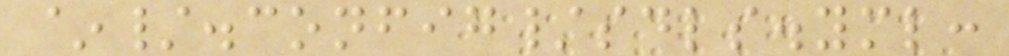~/.config/sdls.yml:
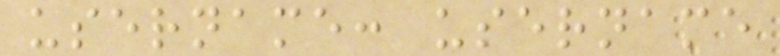username: username
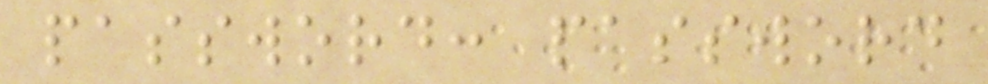password: password
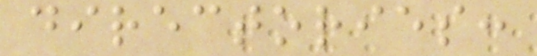directories:
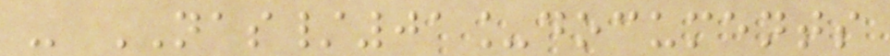- NAS/01_documents
